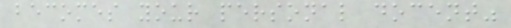becomes your personal docent"
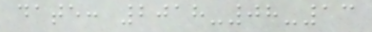date: 2018-08-13
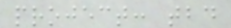project: tbd
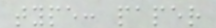type: paper
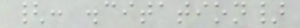{: .citation}
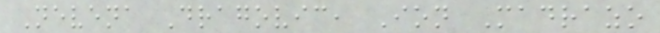Nevena Dragovic, Ion Madrazo
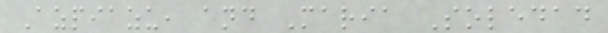Azpiazu, and Maria Soledad
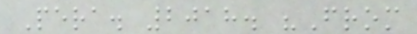Pera. 2018. "From
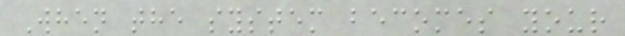When the system becomes your
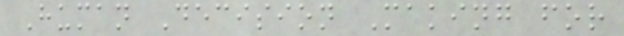Human Decision Making for
